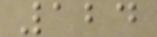124
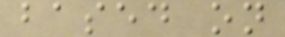based on
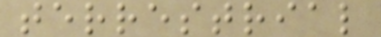terrestrial
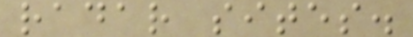radar sites.
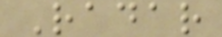Radar
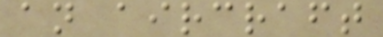an aircraft
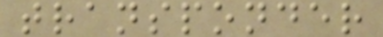transponder
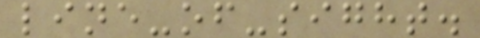line-of-sight.
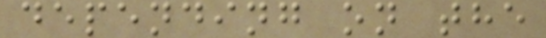depending on the
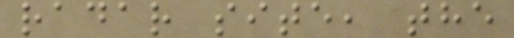radar site, the
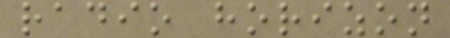radio horizon
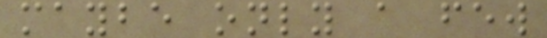maybe only a few
